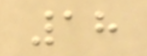18
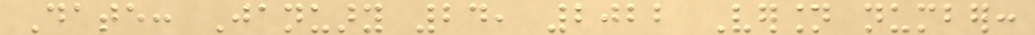Date: January 24, 2022 Version number:
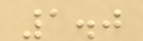1.0
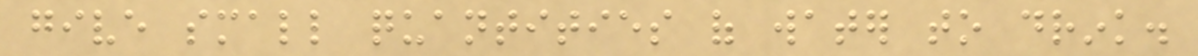give small quantities of water to drink.
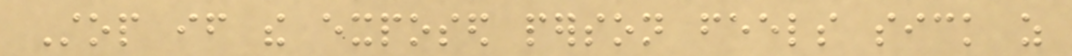Stop if the exposed person feels sick as
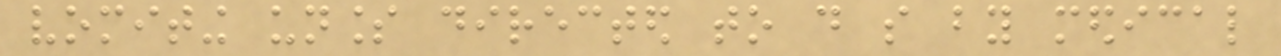vomiting unless directed to do so by medical
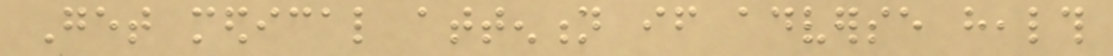Get medical attention if adverse health
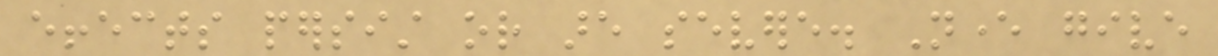effects persist or are severe. Never give
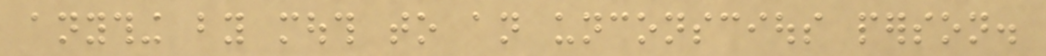anything by mouth to an unconscious person.
